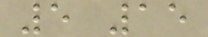5 15
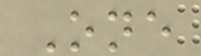One
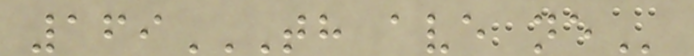169TH AVE NE
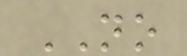NO
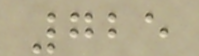725
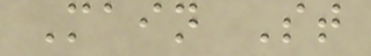Main St
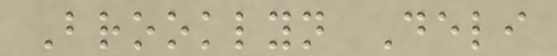Brooklyn Deli
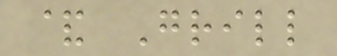& Grill
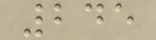245
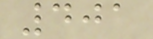401
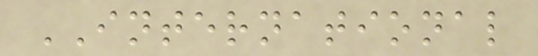INTERNATIONAL
